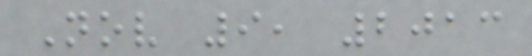Nov 9, 2013
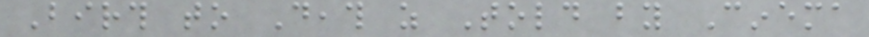Birth to Death as Told by Cinema
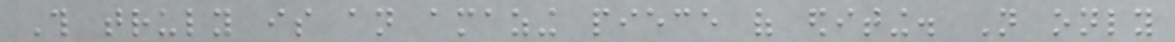This truly is an amazing piece of editing. Not only
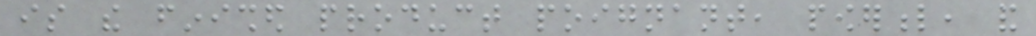is the finished product poignant, powerful, and
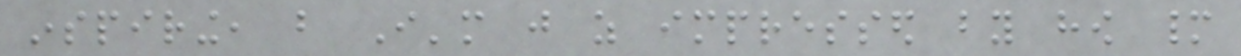inspiring, but I'm just as impressed by how many
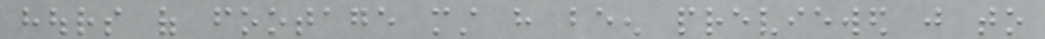hours of footage must have been previewed just to
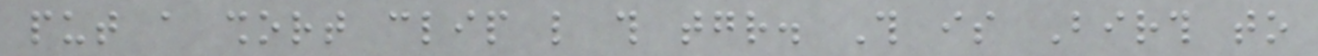put a short clip like this together. This is Birth to
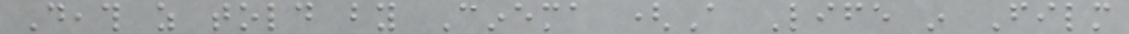Death as told by Cinema (A Life in Film
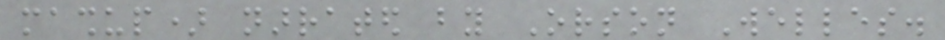mashup) narrated by Orson Welles.
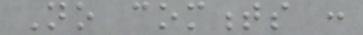No comments :
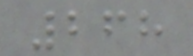268
